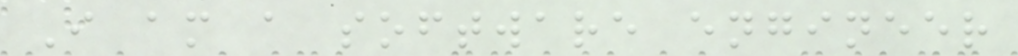I am a software engineer
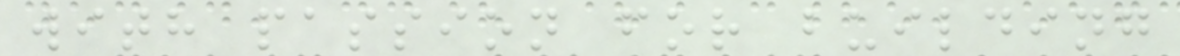with passion for building
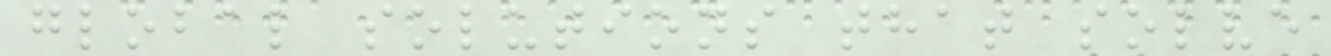global solutions that solve
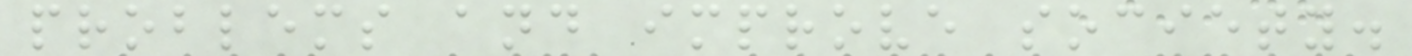problems and improve society.
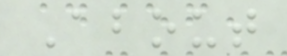About
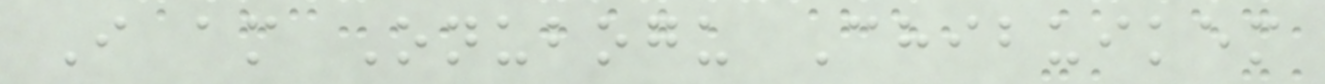I am Onubogu Chibuikem
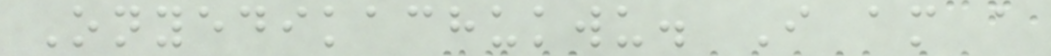Onyedikachukwu. I am a
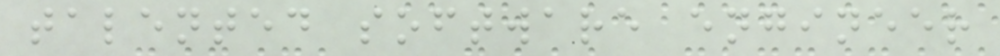talented software engineer
